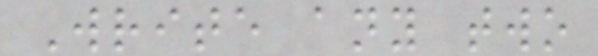Write any two
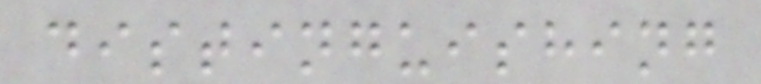distinguishing
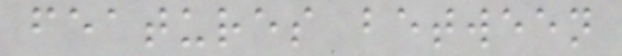features between
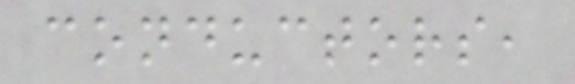conductors,
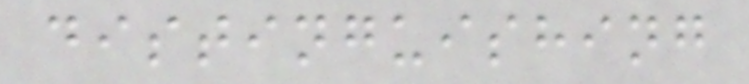distinguishing
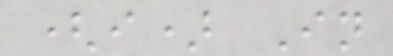(i) In
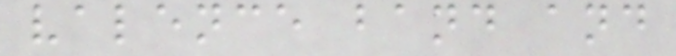valence band and
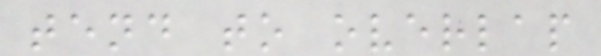tend to overlap
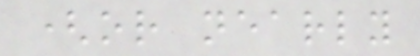(or nearly
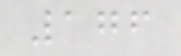176
